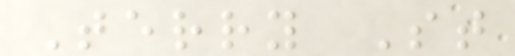Terry St
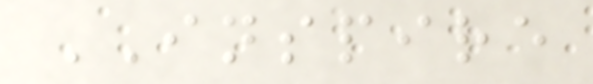INSPIRE
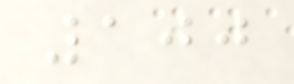100
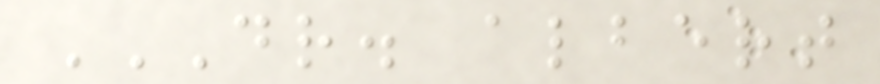DR. ALBERT
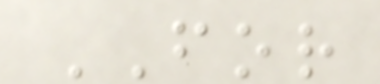FOR
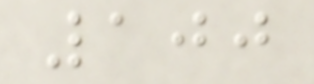100
